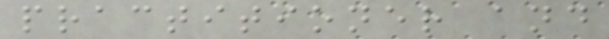practitioner and
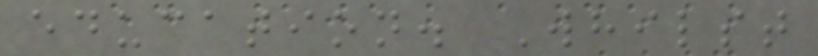education. Whilst
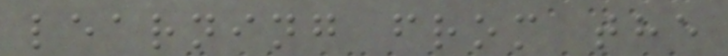learning from the
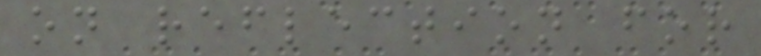on reflection for
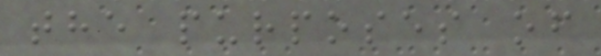the purposes of
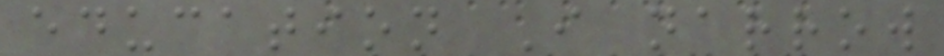education I narrow
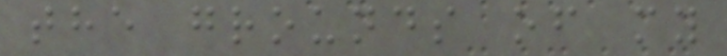the grounds of my
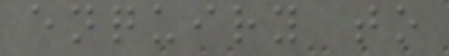enquiry to
